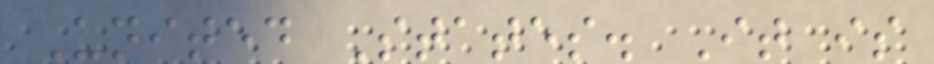United States. It is
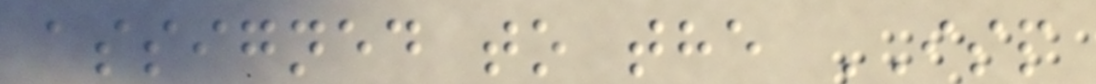assigned to the ISP
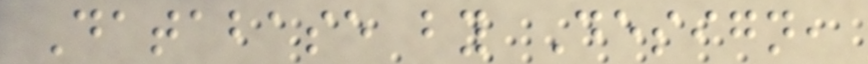Database by Design,
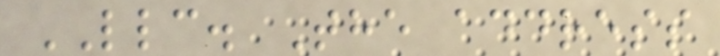LLC. The address
